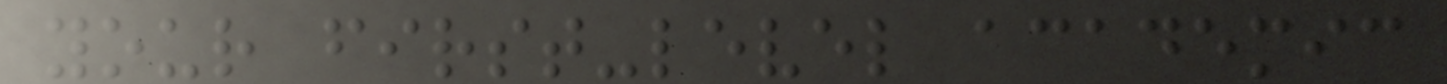your first-level academic
